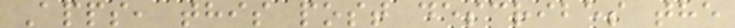Apps, this post describes the
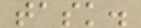task.
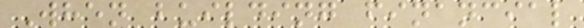When building financial
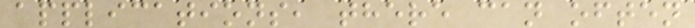applications, there can often
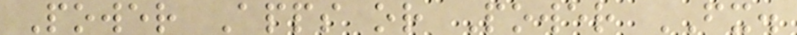Power Apps or Power FX.
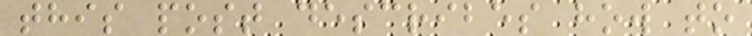this post describes how to
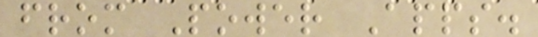from Power Apps.
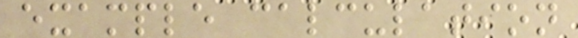example calculation
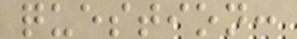question:
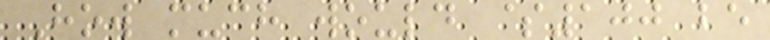How much would $100 be
